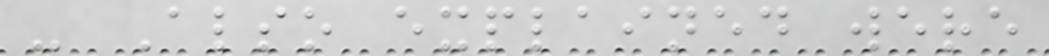- Also explained were
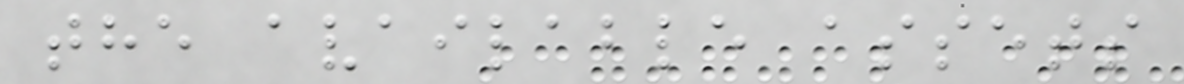the available assets
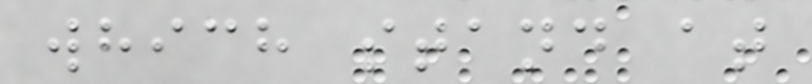which stand at
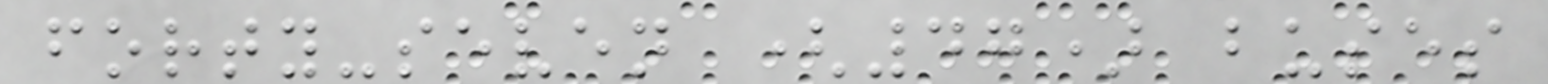forty-seven (47) buses
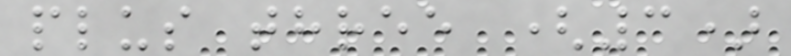plus three (3)
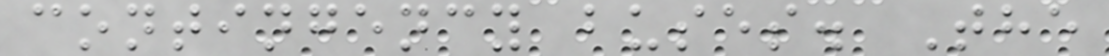contingency buses. The
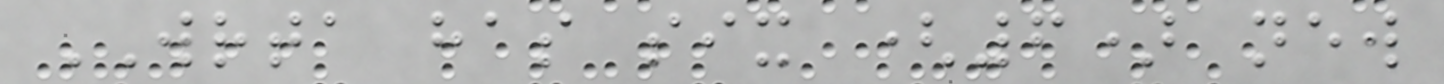WRTA has six (6) new
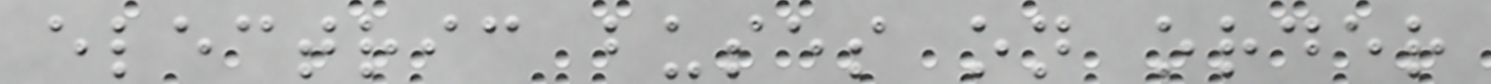electric buses on order
